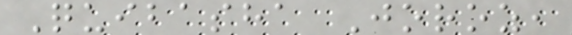Quibasha Joroz,
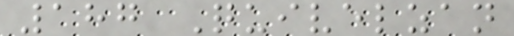187 Quivelzan
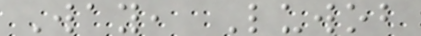Way, Luwob
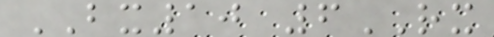BX10 6RX
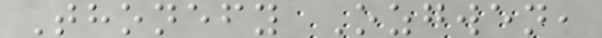Thonefy Ozgwen,
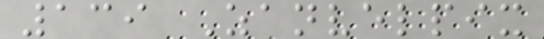139 Zanvelpix
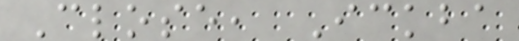Close, Ickba
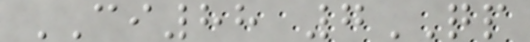CI88 7QP
